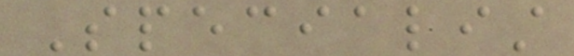Specialist
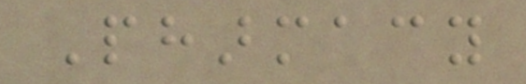Pharmacy
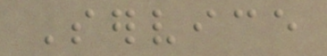Service
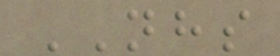NHS
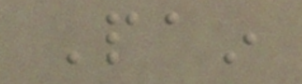Pain
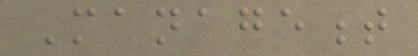Management
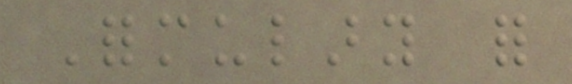Formulary for
